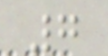7
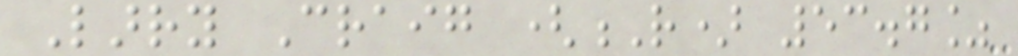Larry Craig (R) 53.7%
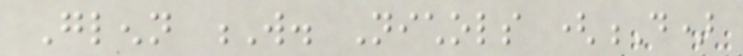Glenn W. Nichols (D)
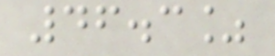46.3%
